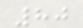80
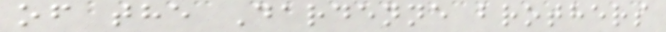of the Dardenne brothers
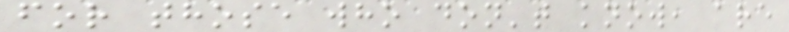for those who don't know, are
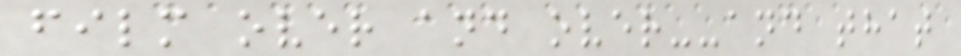film over and over--and that
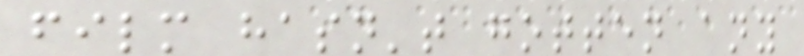film hasn't gotten any
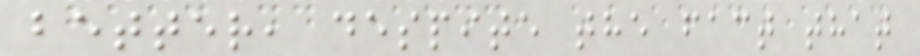better, despite the fact that
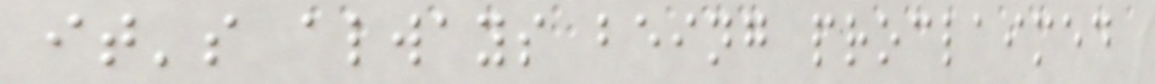it's always being proclaimed
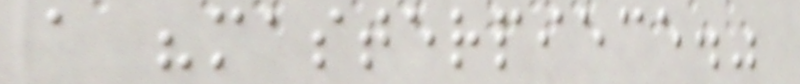a "masterpiece."
